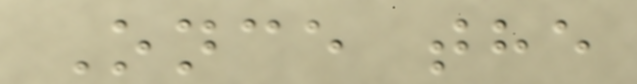Once the
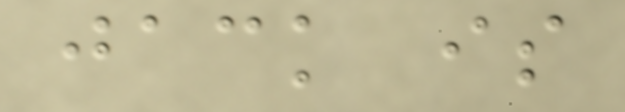jack is
